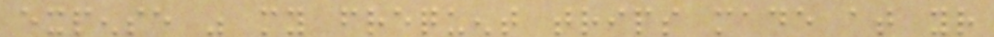expense was my frequent trips made at your
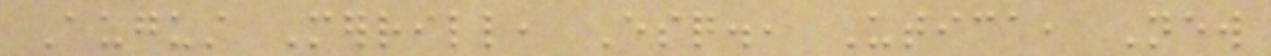August Merrill, Esq., Utica, New
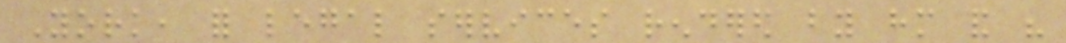York, for legal services rendered by him and his
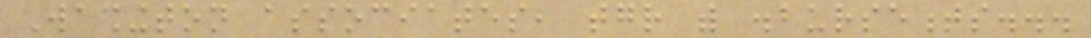Washington associates, together with disbursements...
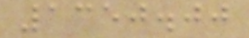1350.00
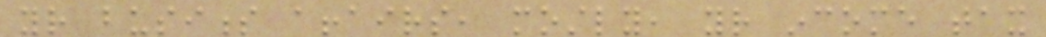your business affairs, mostly, your income tax
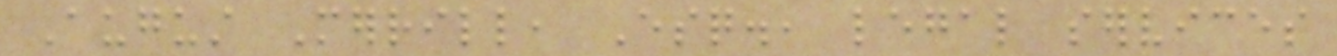August Merrill, Esq., legal services
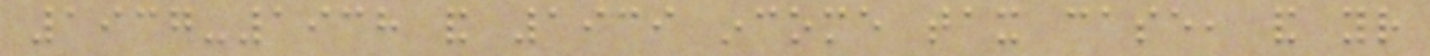1937-1938 and 1939 income tax case, and your
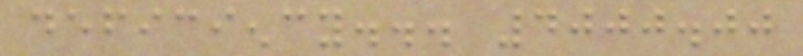deficiency... 4000.00
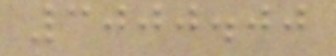3000.00
